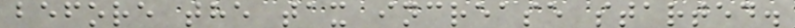before the tax increase started.
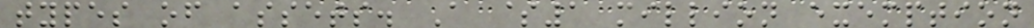types of assets. A $1 million exemption
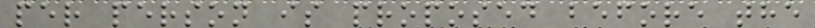per person is proposed before the
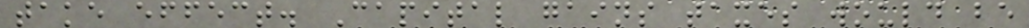take effect. Capital gains taxes would be
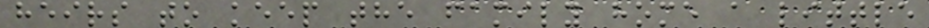heirs to keep the family home a little
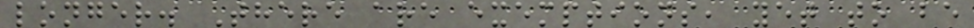longer. There are exemptions, yet to be
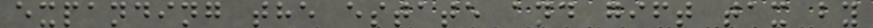expanding the estate and gift tax by
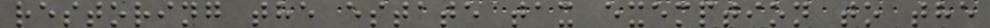restoring the estate tax exemption to the
